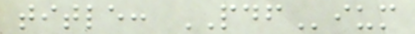title: PDFium
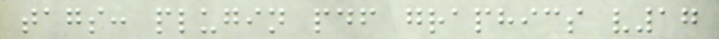tags: plugin pdf graphics v17
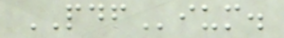PDFium.
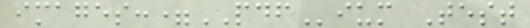images:=PDFium Test
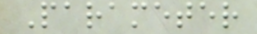Parameter
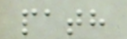path
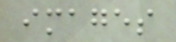images
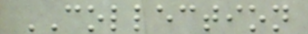COLLECTION
